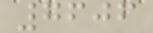7606
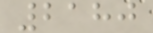2180
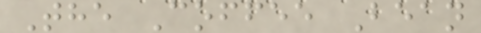The Coffee Bean
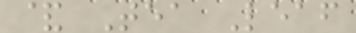& Tea Leaf
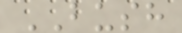BUSH
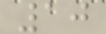10
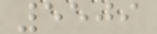5509
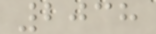2038
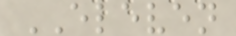ELEVEN
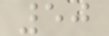50
